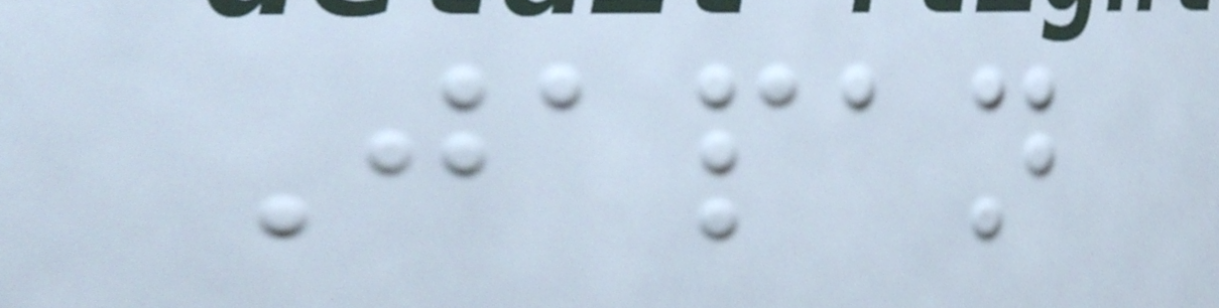Japan
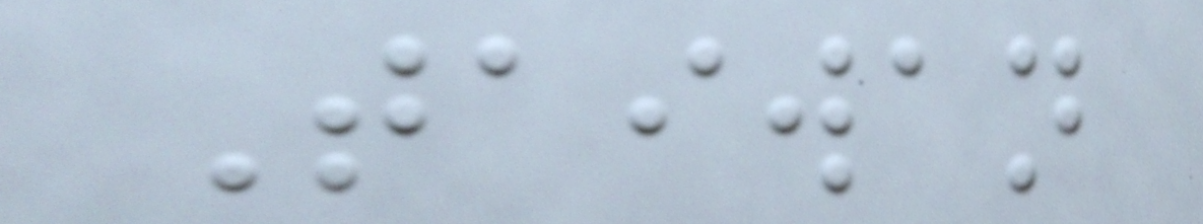Taiwan
